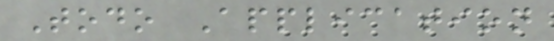Todo Application
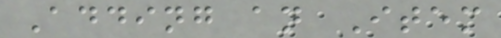Adding an Item
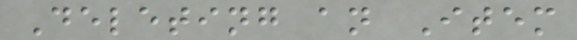Deleting an Item
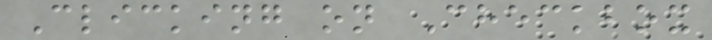Clicking on Checkbox
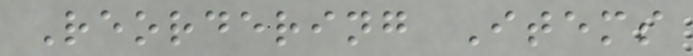Reordering Items
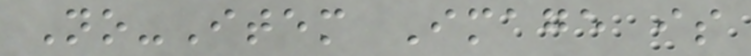No-Item Image is
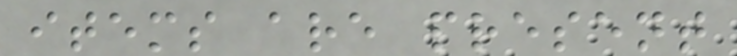items are present
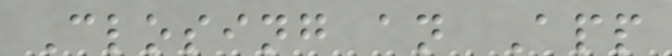Closing an App
